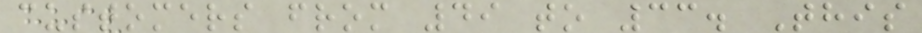customers from 49 to 33. This
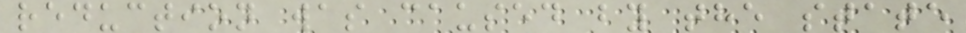reduction was caused by the state
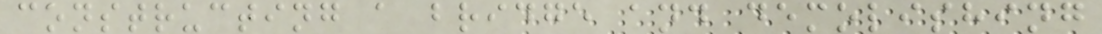constructing a bridge and demolishing
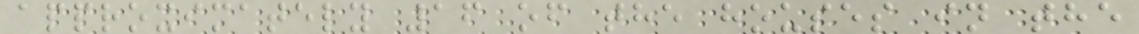approximately 16 of the houses in the
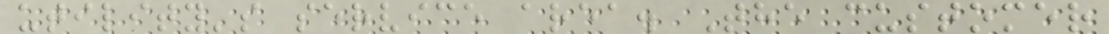utility's service area. The customer
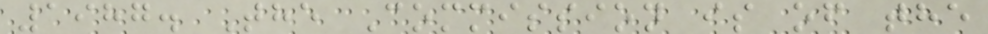1987. The Commission is of the
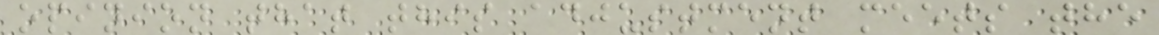opinion that this adjustment meets the
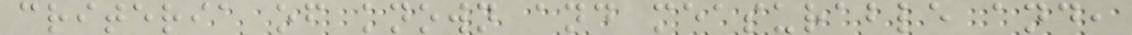criteria of known and measurable and,
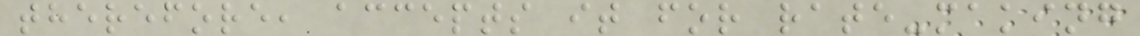therefore, accepts it for rate-making
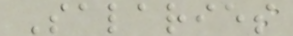Salaries
